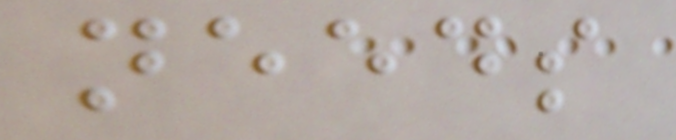needs
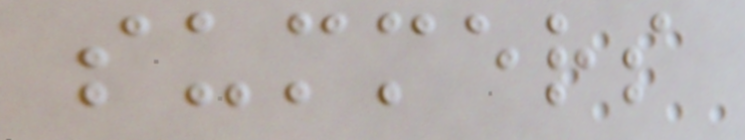summers
